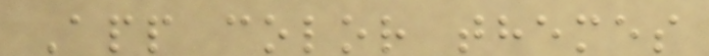App color themes
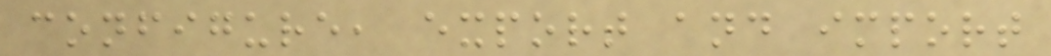configure, export and import
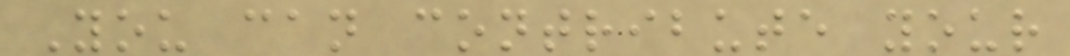You can contribute your
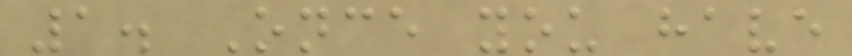1. Once you have
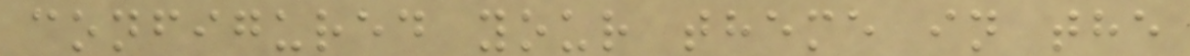configured your theme in the
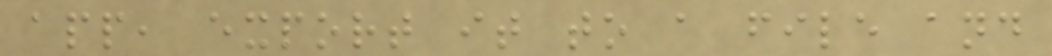app, export it to a file and
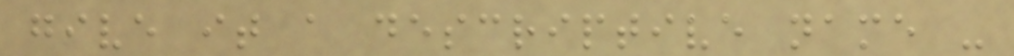give it a descriptive name -
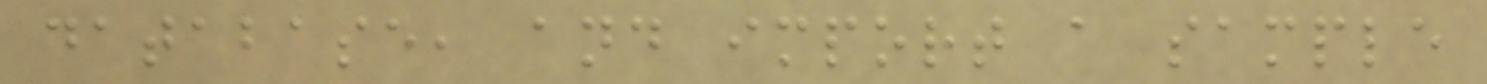database, and import a sample
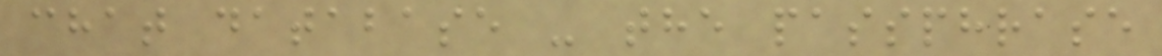chat database - the passphrase
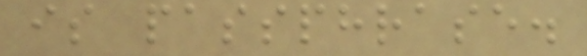is passphrase.
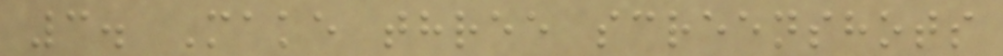3. Make three screenshots
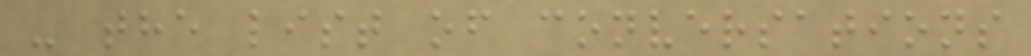- the list of conversations
